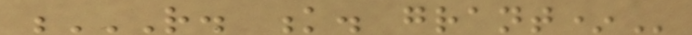R. K. GRANT*
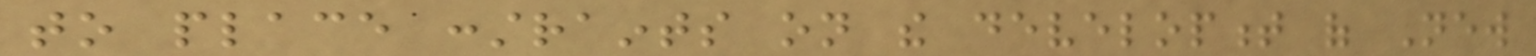to place constraints on the development of New
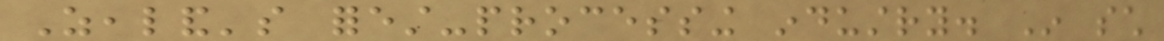Zealand's forest-processing industry. In such
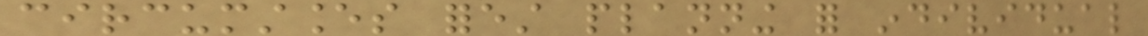circumstances forest planning for individual
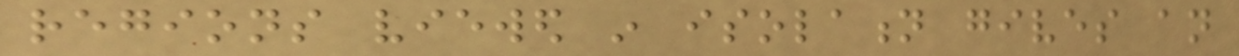regions viewed in isolation gives an
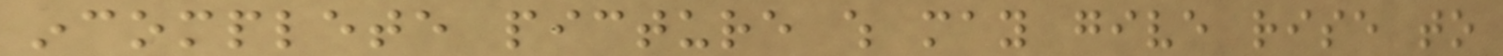incomplete picture which may give rise to
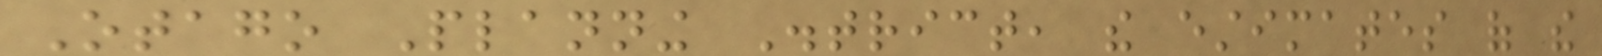Otago Planning District, the estimates of the
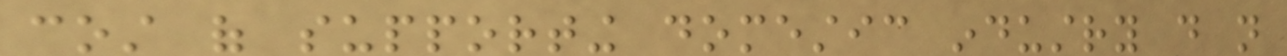cost of supporting domestic industry do not
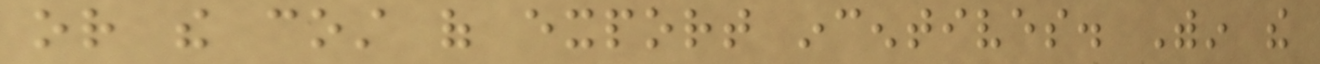or the cost of export incentives. Within the
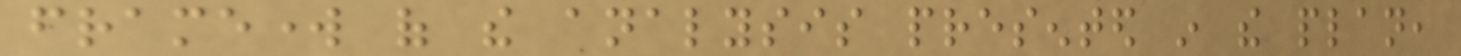framework of the analysis presented in the plan,
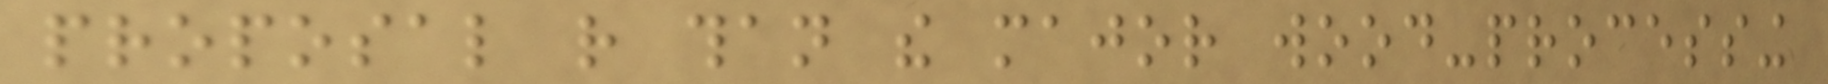proposal rather than the major wood-processing
